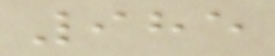985
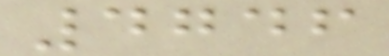4746
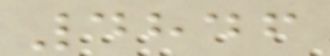4846
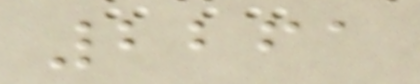2261
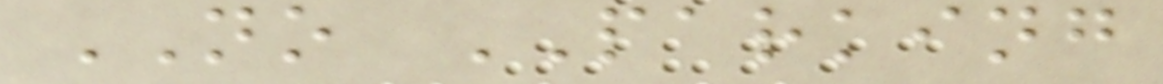NO PARKING
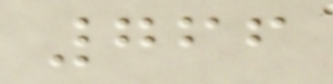766
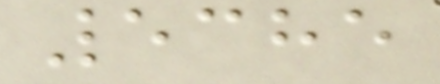5385
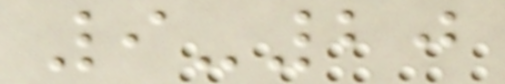9-20
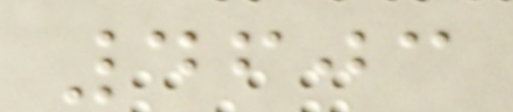4603
